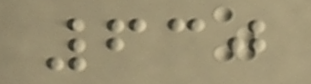630
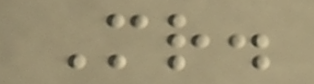Mr.
